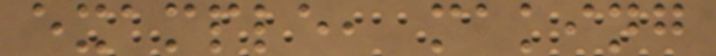example, making
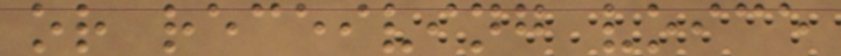or receiving voice
